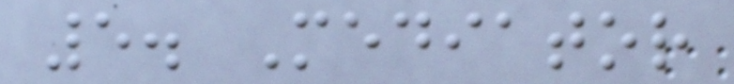5. Mediator
